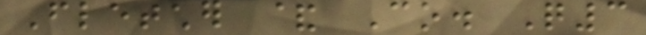Fletcher & Co. Q3
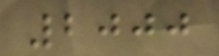2000
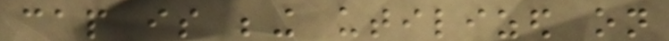cap is being utilized on
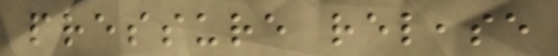pressure release
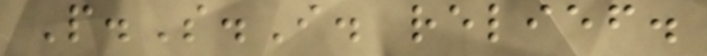P.S.I. relief.
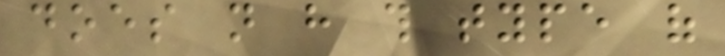does not have this type of
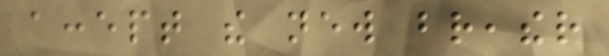accept the new breather
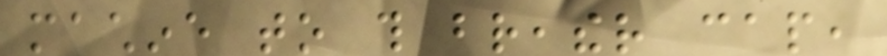machine to this breather cap,
